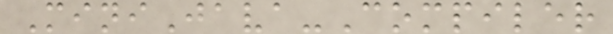MiniJava-Compiler
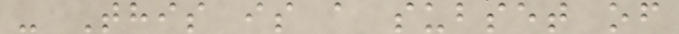- This is a subset of
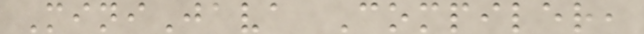MiniJava Compiler,
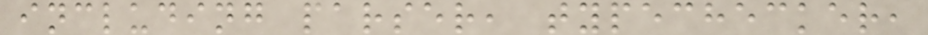including parser, typechecker,
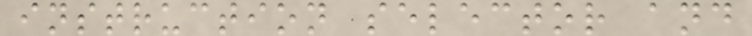instruction selector and
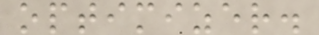optimizer.
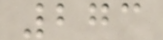273
